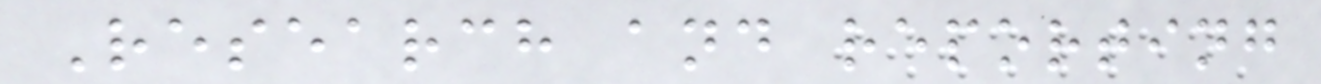Research and reporting
